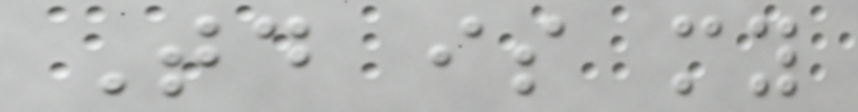Today is my
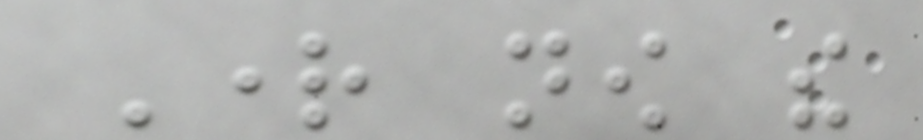Right now the
